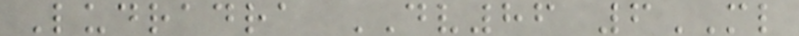Ludradra DV86 6ML
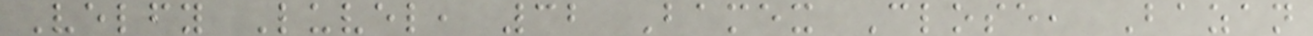Velfy Luvel, 32 Bamex Close, Bazan
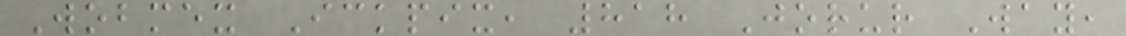Wobmex Ickpix, 818 Jorur Way,
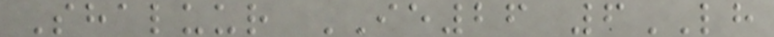Shaluur IE26 6LH
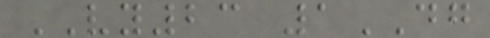VY23 1DG
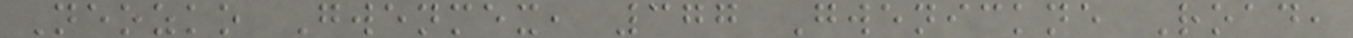Neozko Gwenmex, 377 Gwenickne Road,
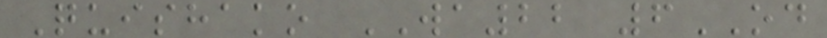Quishako WA22 6OD
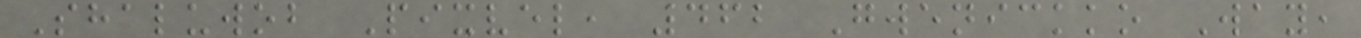Shaluwob Pixvel, 462 Gwenickko Way,
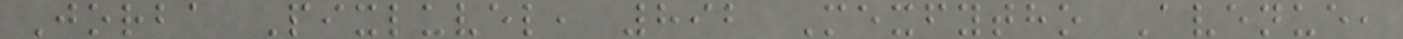Jorba Pixluvel, 892 Mexfytho Avenue,
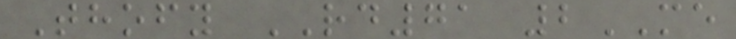Thofy RD71 2ME
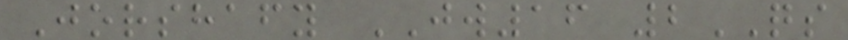Jorshafy JW16 2QS
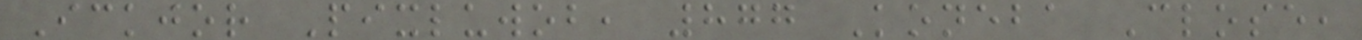Ickjor Pixluwob, 877 Koneba Close,
